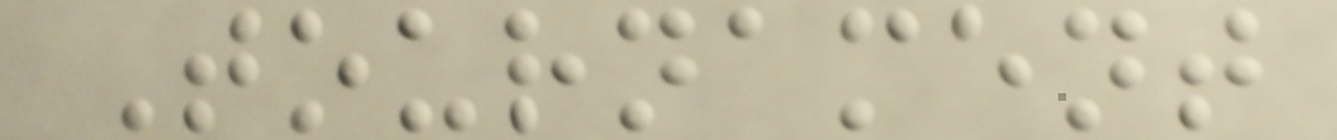Tournament
